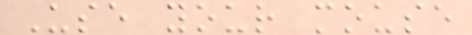Use your mouse
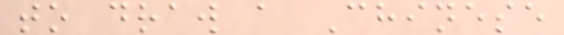to draw a Chinese
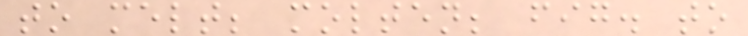to melt; molten; fig. to
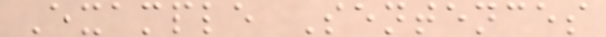Example Sentences
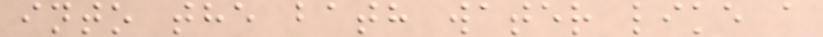into the bath water like a
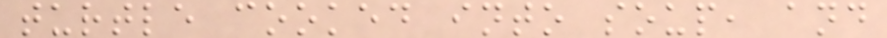turtle cooked into soup, and
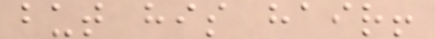but his hair!
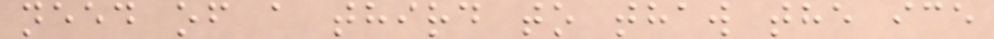need of a third to thaw the ice
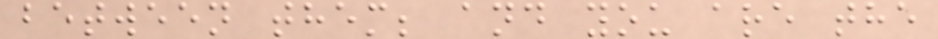between them; and you are the
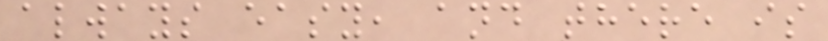always easy, and there is
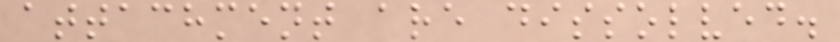attachment are dissolved.
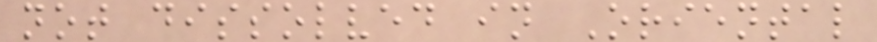not dissolved in Oriental
